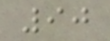90
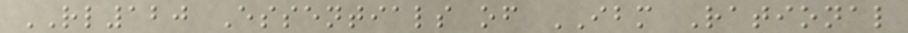RL120 Essentials of IBM Rational
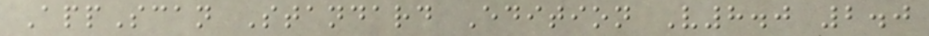AppScan Standard Edition V8.0 2.0
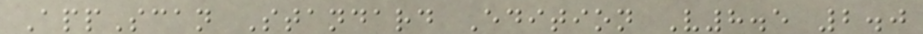AppScan Standard Edition V8.5 2.0
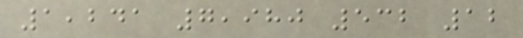1,241 7,980 532 12
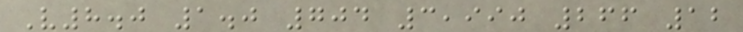V8.0 1.0 704 3,990 266 12
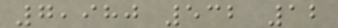7,980 532 12
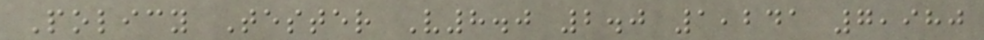Policy Tester V8.0 2.0 1,241 7,980
